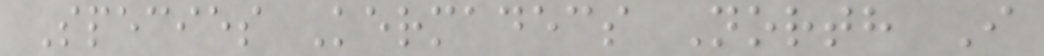Species Kermadecs North I
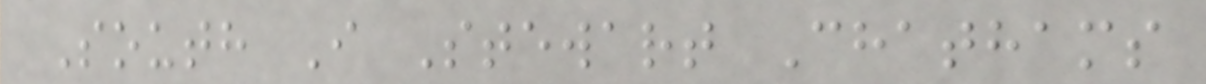South I Stewart Chathams
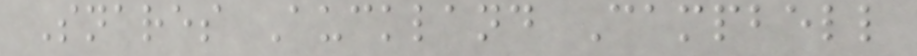Snares Auckland Campbell
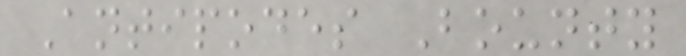Antipodes Bounty
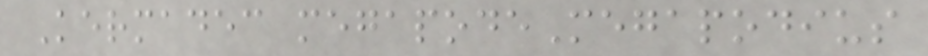Kermadec megapodeMegapodius
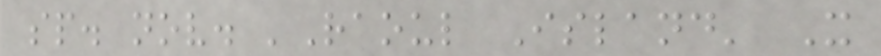sp. nov. 'Raoul Island' X
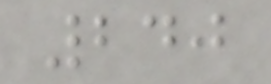240
